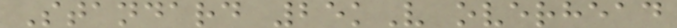Standard 25kV overhead
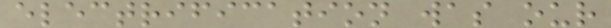electrification was our
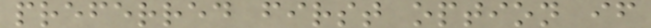preferred first option if
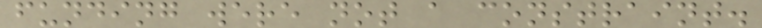funding were not a constraint.
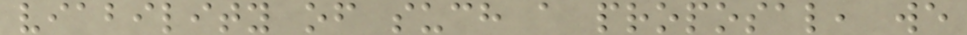viability of such a proposal, we
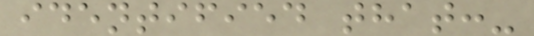identified that:-
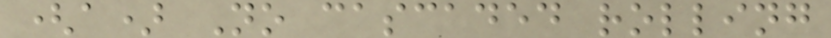(a) No cascaded rolling
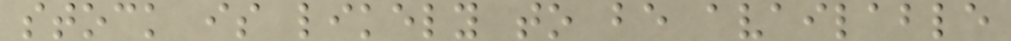stock is likely to be available
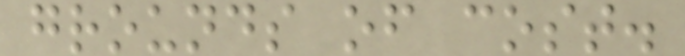grounds of cost.
